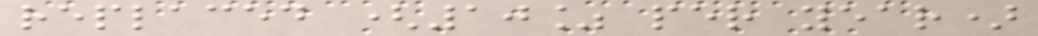replaced (10% per year)
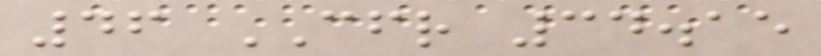46 CFR 34.15
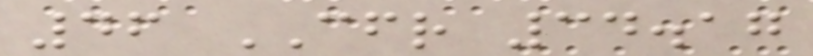46 CFR 34.17
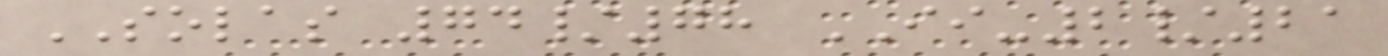SOLAS 74/78 II-2/21
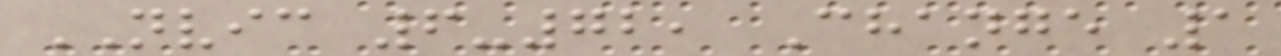NVIC 6-72, Change 1
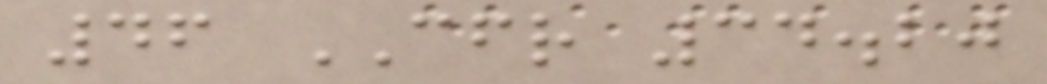46 CFR 34.20
